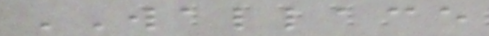WALLACE
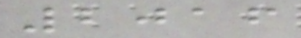2016
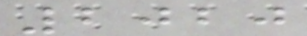2020
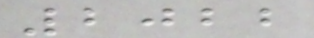2022
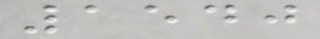1540
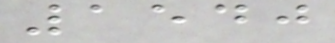1540
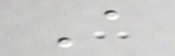A
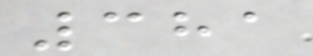381
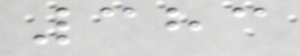383
